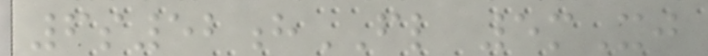6s52hFL 5mXj
